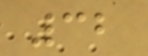32
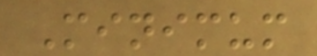Minimum
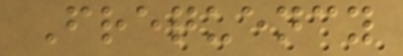Frequency
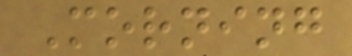Morning
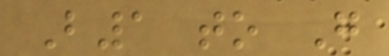B1 to G
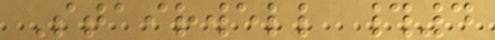Stairwell #4
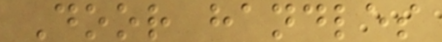Door handles
